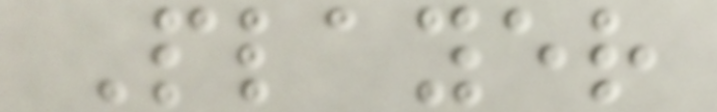Player
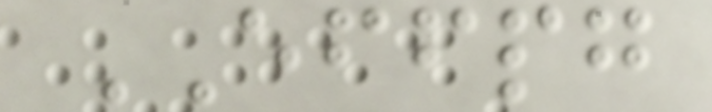EFFPG
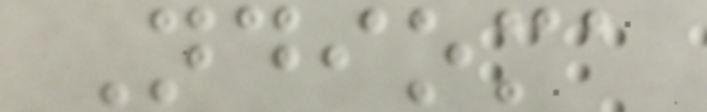Ndioma
